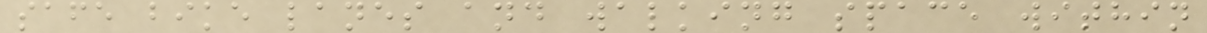safe bike lanes and walking space within
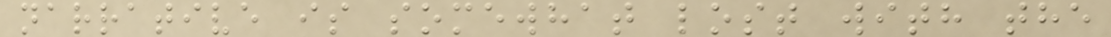narrative is somewhat lost with the
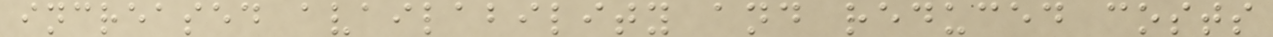increased availability and reduced costs
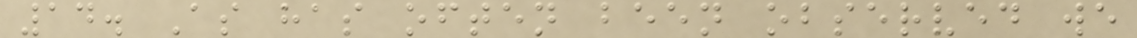14. As has often been observed we
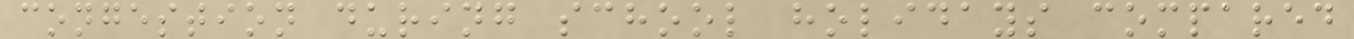congestion during school holidays compared
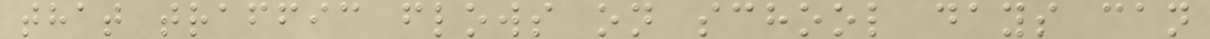that traffic flows on school days can
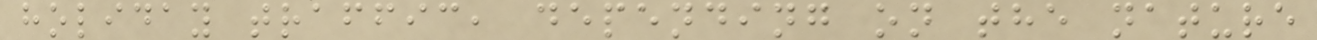holiday traffic, depending on the nature
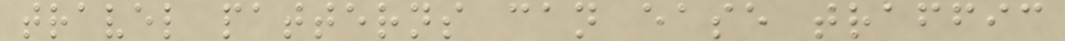travel patterns can ease traffic
